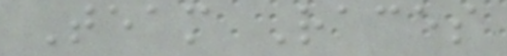Team Races
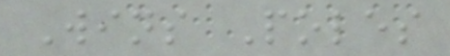Wins Poles
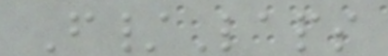F/Laps
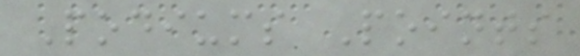Podiums Points
